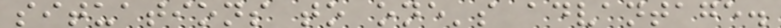situations to one's advantage.
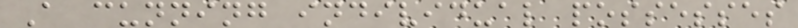A cunning individual possesses
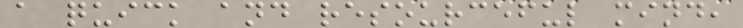a quick and resourceful mind,
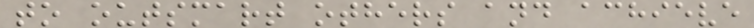to outsmart others and achieve
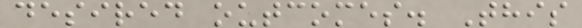desired outcomes. This
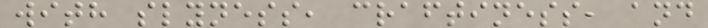with slyness, craftiness, and
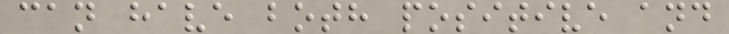can have both positive and
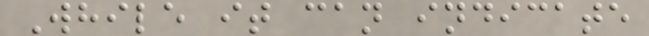While it can indicate
